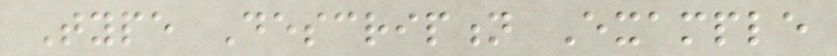Type Description Example
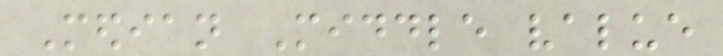Median Middle value
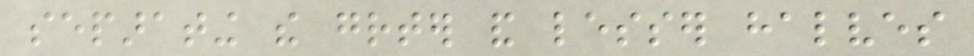separating the greater and lesser halves
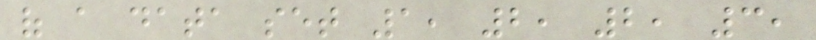of a data set 1, 2, 2, 3,
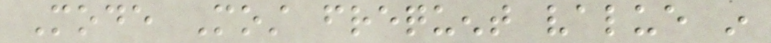Mode Most frequent value in
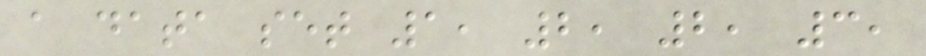a data set 1, 2, 2, 3,
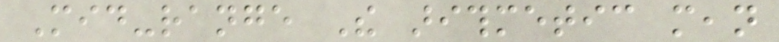Mid-range The arithmetic mean
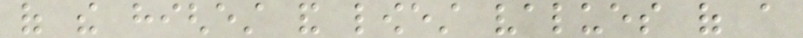of the highest and lowest values of a
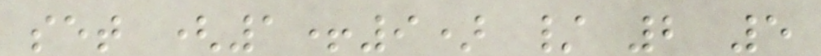set (1+9) / 2 5
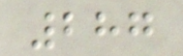287
